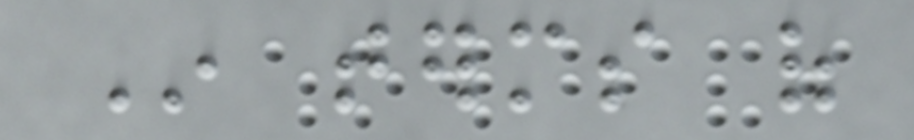In terms of
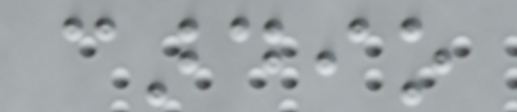cardio
